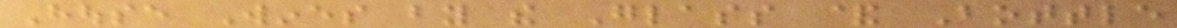House Wines by the Glass & Bottle
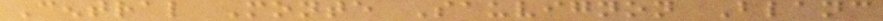Central Monte Sauvignon Blanc
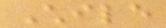Chile
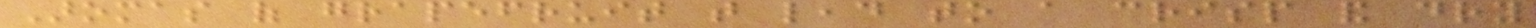Aromas of grapefruit that lead to a crisp and dry
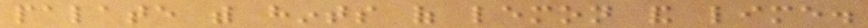palate with hints of lemon and lime.
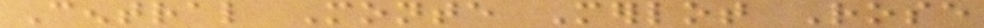Central Monte Merlot Rose
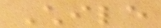Chile
